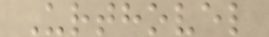Urthovel
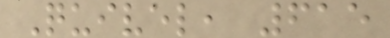Quivel, 615
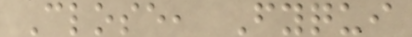Close, Fyqui
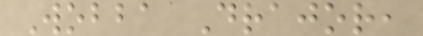Wobba Drajor,
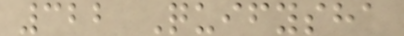322 Quifysha
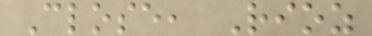Close, Rioz
